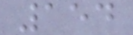154
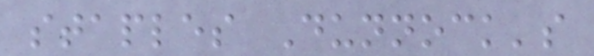staples Dunnock's
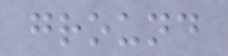ground
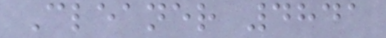Cleaner 4841
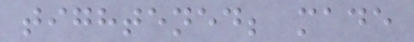tightened; made
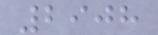2908
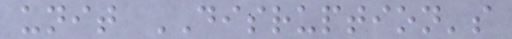unit DISRUPTION's
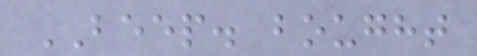BEEP. bought
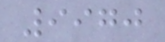9970
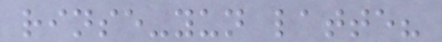rinse-yun latte?
